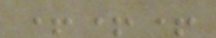+++
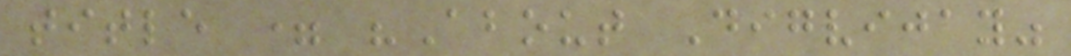title = "About Digvijay"
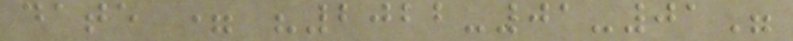date = "2022-01-01"
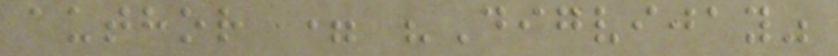author = "Digvijay"
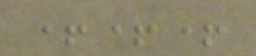+++
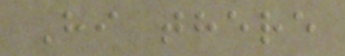Hi there
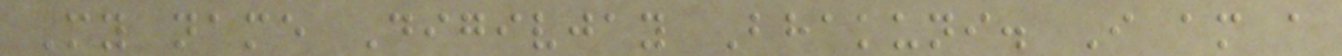My name Digivjay Bhakuni. I am a
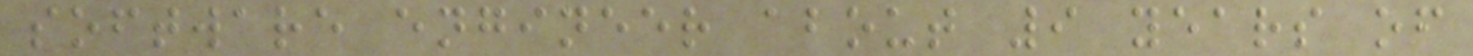software engineer about 9 years of
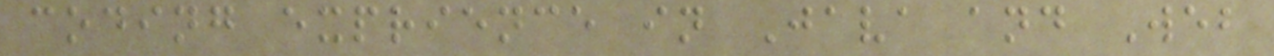coding exprience in Java and Web
